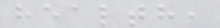health,
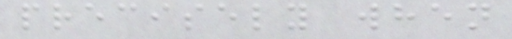precisely when
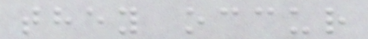they occur
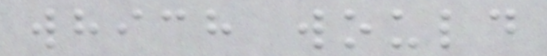which would
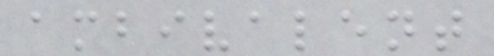ambivalent
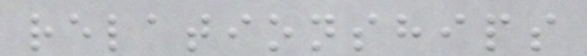relationships
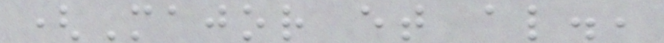(Major et al.,
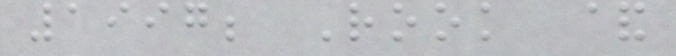1997; Rook &
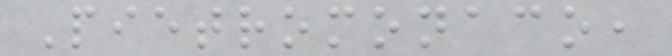Pietromonaco,
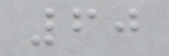60
